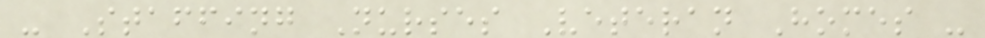- Staffing Nurses Veteran Homes -
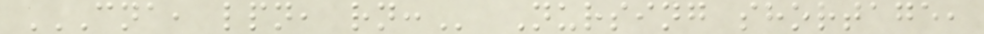CNA, LPN, RN: Nursing shortage,
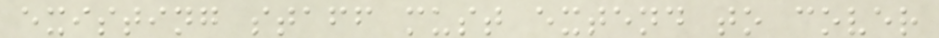existing staff must extend to cover
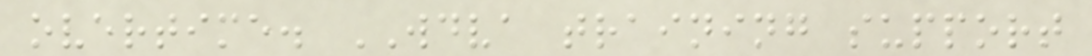overtime. WDVA training support
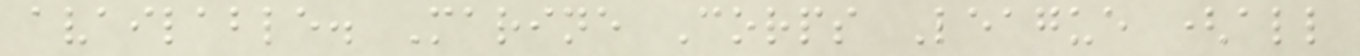available. Marine Corps League (all
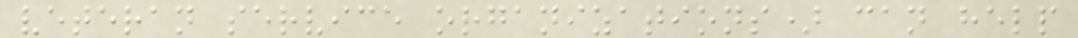veteran service organizations) can help
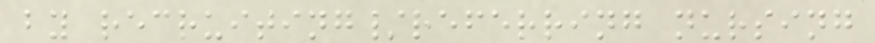by recruiting/referring nursing
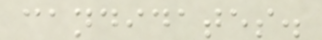candidates.
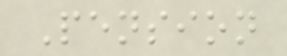Pension
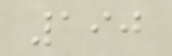190
